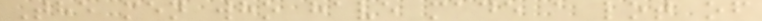The men who have made a lot of
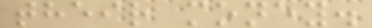their money.
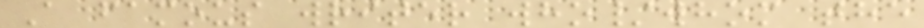A famous writer who/whom the
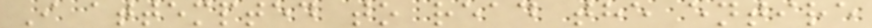I attempted to read the entire
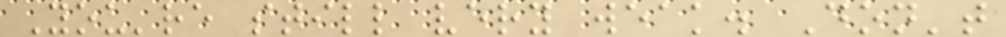You're still very weak. Don't
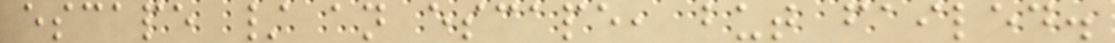escape / an escape, but failed.
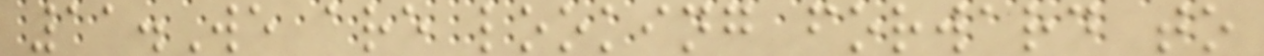11.We are looking forward to
